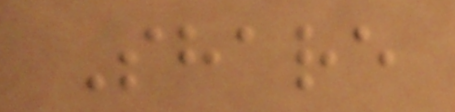Share
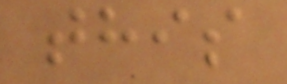this
